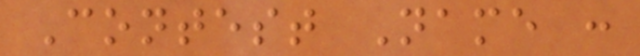Contest Name :
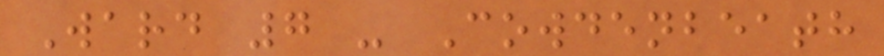Ward 7 - Cowdenbeath
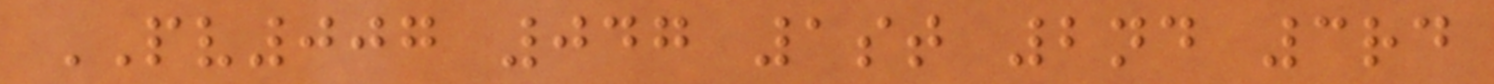PV007 047 1st 2nd 3rd
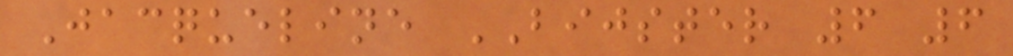Jacqueline BIJSTER 6 6
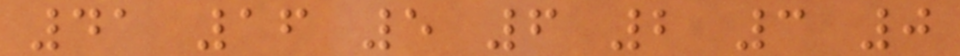41 16 5 6 2 3 0
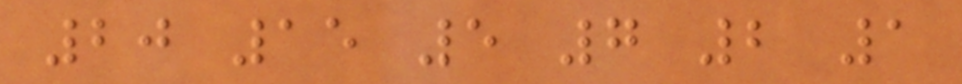20 15 5 7 2 1
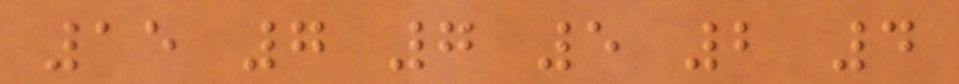15 7 7 5 2 4
